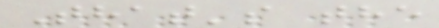That's the
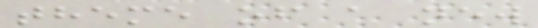theme of a new
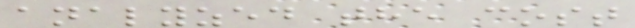analyzed the cost
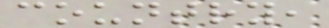country,
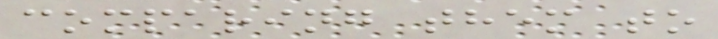comparing them to
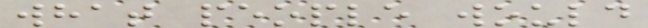what people would
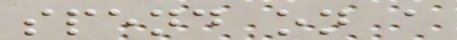spend on a
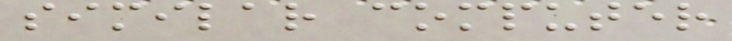similar computer
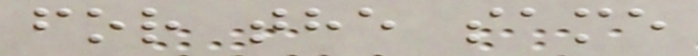for the same
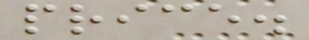price.
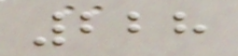228
